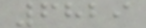6829
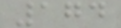174
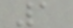1
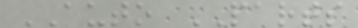AUTO PARTS
